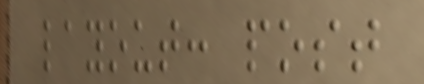layout: post
